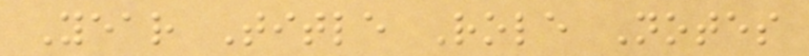Year Title Role Notes
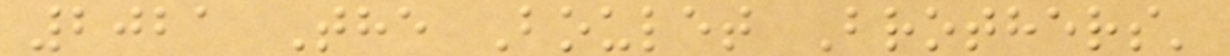2021 The Boulet Brothers'
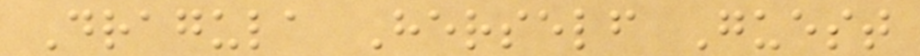Dragula Herself Guest
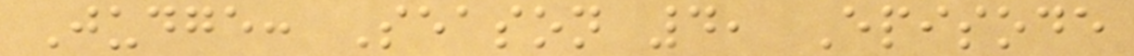Judge: Season 4, Episode
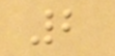2
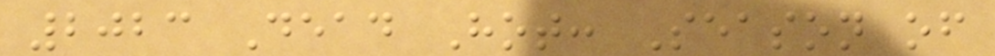2023 Dead Hot: Season of
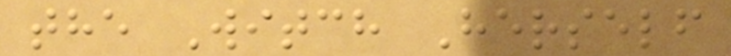the Witch Herself
